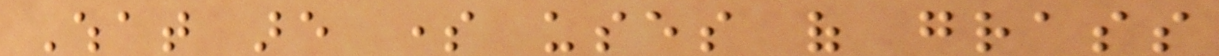What are some uses of grass
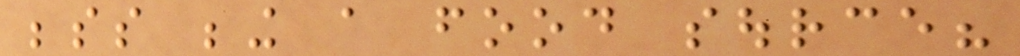besides being a food source?
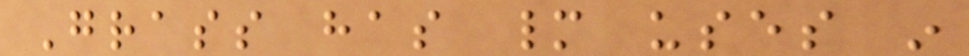Grass has many uses in
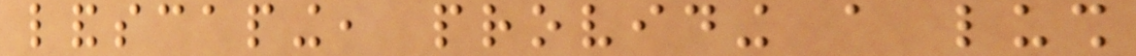landscaping, providing a lush
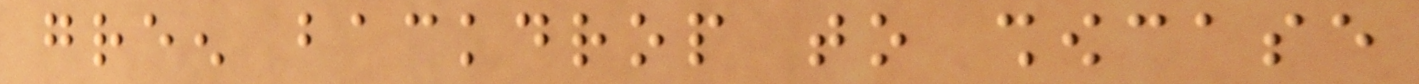green backdrop to showcase
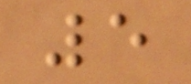5
